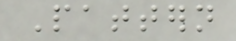Pattern
